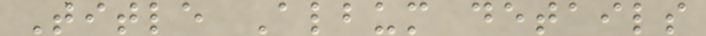Title Album details
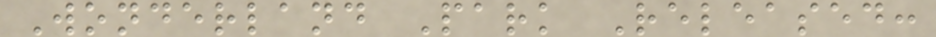Wonderland Park Released:
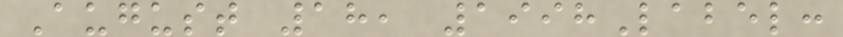August 18, 1998Label:
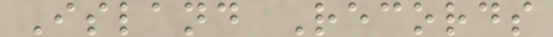Island Records
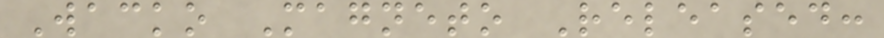Wacko Magneto Released:
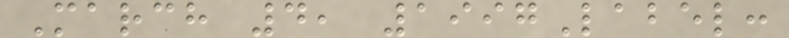March 4, 1997Label:
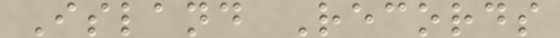Island Records
